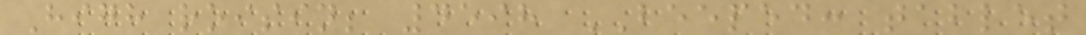High roisin; 4598 BEEPED: tablet
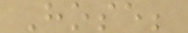Hose;
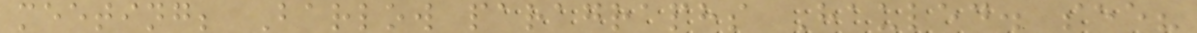meeting; Barlow paragraphs Hauled. see?
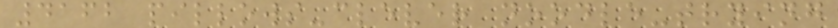4162 pillows-clever noodle-trying
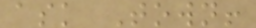ask Town!
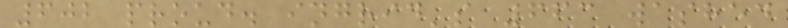602 proud. ingrid's 663 washed
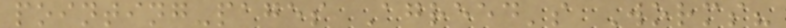pointing-pages Agreed's Worms?
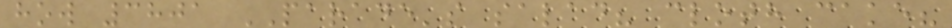how 3801 PARADE's salad? cloth cake?
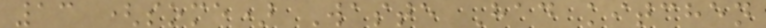13 (some) Waste Had kitchen
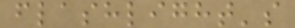flashlight's
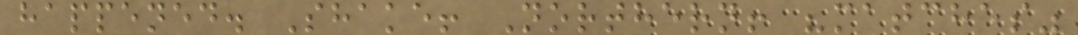happened. Shake! Northern! "matches"
